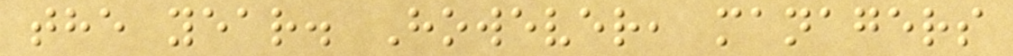the year. However, managers
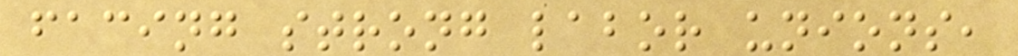facing strong labor unions,
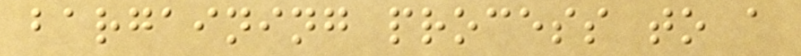bargaining process to a
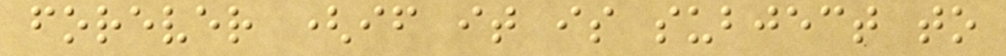forever (if it is subject to
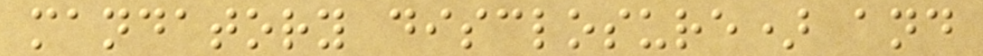mandatory disclosure) and
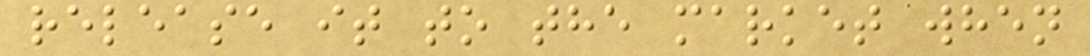release it to the market when
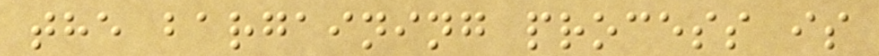the bargaining process is
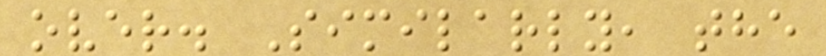over. Similarly, the
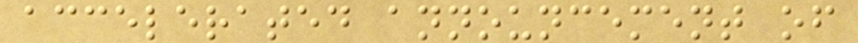accelerated announcement of
